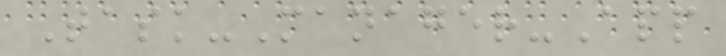Task-Manager-App
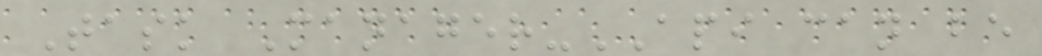Task Manager-API can be
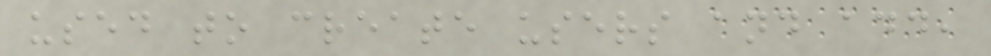used to create users and add,
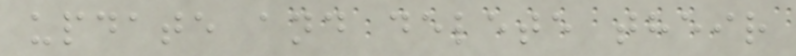update and delete their
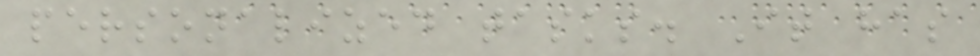personalized tasks. It has
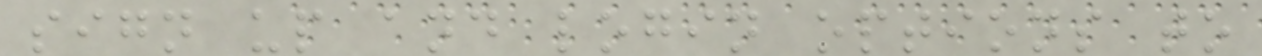sign up and login options to
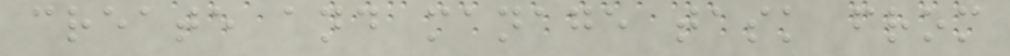create and manage task from
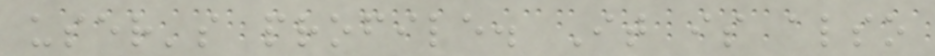user's profile. It is also
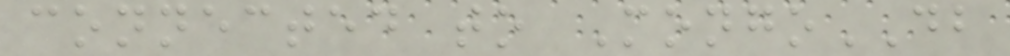connected to MongoDB
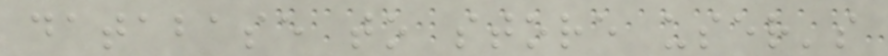database to store user's
